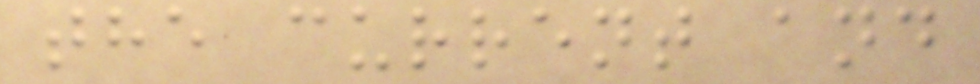the current and
